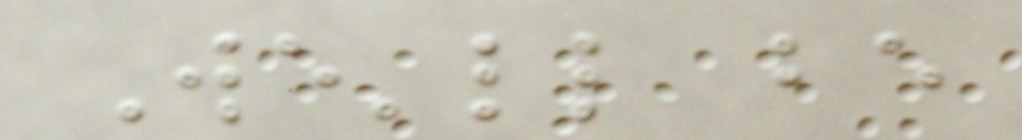We'll be
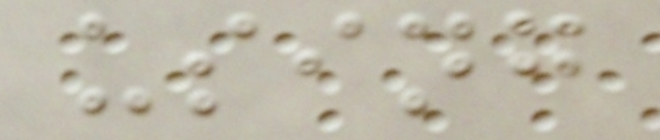using
